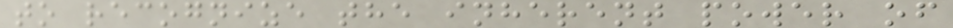to recognize the inherent power of
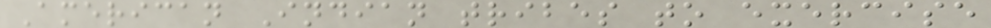American Indian tribes to exercise
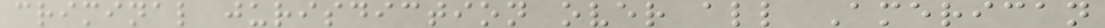criminal jurisdiction over all American
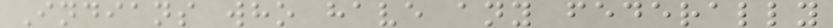Indians who have any federally
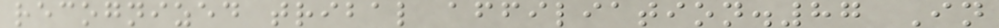recognized tribal affiliation.87 In
